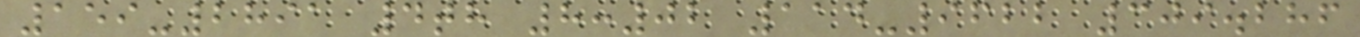159-2891 4th 8:02 114-9622 309.286
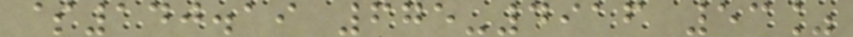$140.19 675-4916 53%
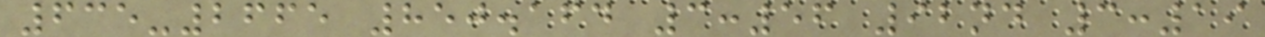635-2665 850.164 3:56 92nd 3:19
